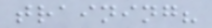training?
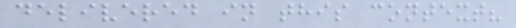delivered in this context?
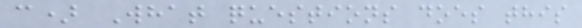c) What questions does this
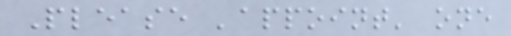Please 'appoint' one
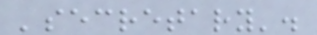'secretary'.
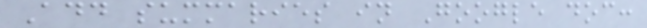Add summaries in Google doc:
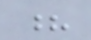?
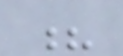?
